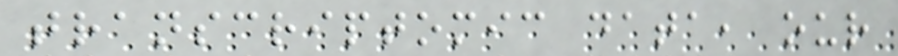transcriptomic data, our
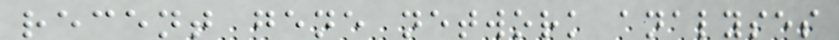recent gene network analyses
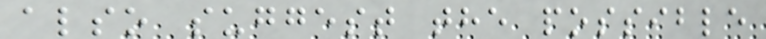also suggest the possible
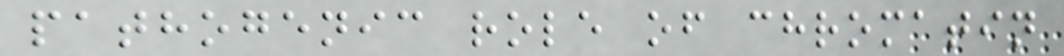pathogenic role of chromatin
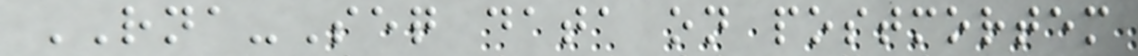RNA-Seq data on postmortem
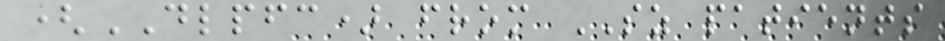(DLPFC) from SZ patients
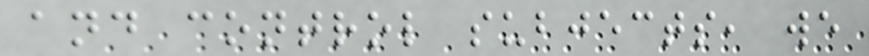and control subjects, we
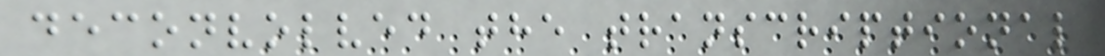deconvolved the transcriptional
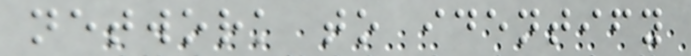network to identify
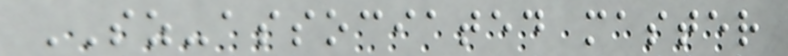SZ-associated master
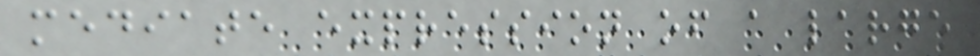mediate expression of a large
